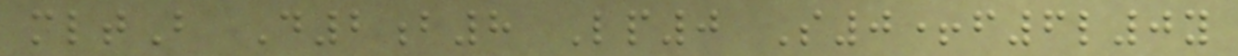mltB D2b8 Lp0 S0+f6l0y
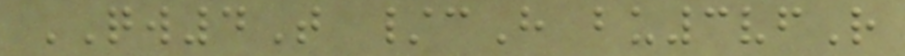QW4T /cH bu3vfR
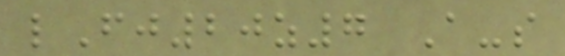lFj20z7 A-s
